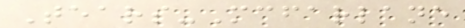Tears-Mcfarlane
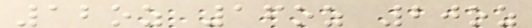12oz 16oz 20oz
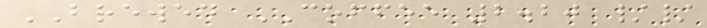BREWED COFFEE 2.20 //
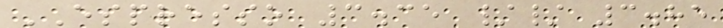ESPRESSO 3.35 // 3.85
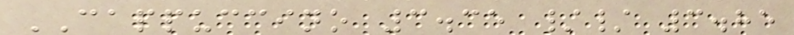CAPPUCCINO 3.35 // 3.85
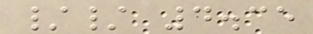// 4.35
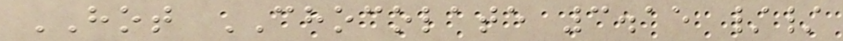HOT CHOCOLATE 3.15 //
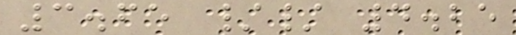3.65 // 4.25
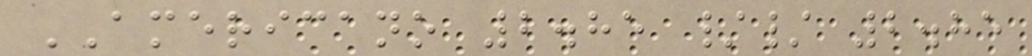AMERICANO 2.85 // 2.85
